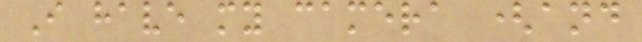I have my camera (and
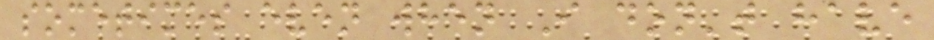sometimes even when I don't have
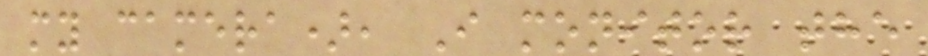my camera), I monitor the
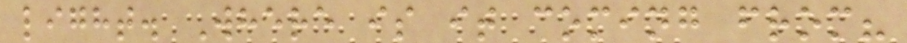light. Where is it coming from?
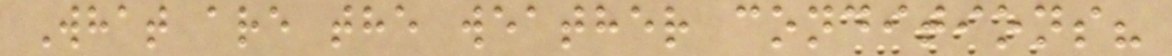What are the weather conditions?
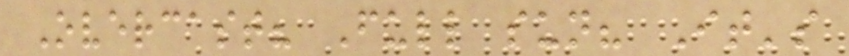Overcast? Full sun? It's
